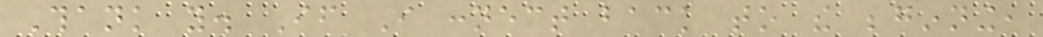Thank you. If I connect back to the beginning,
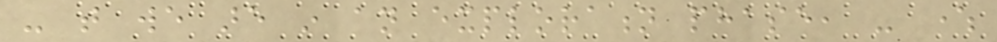- that we are in an exploration phase, - where
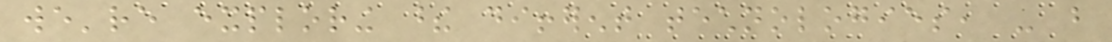we're exploring these different technologies, - but
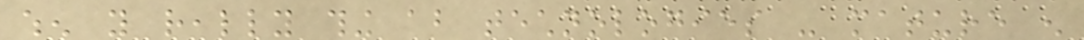when you really thing about technologies - mature enough
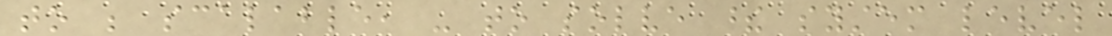to be scalable, - to solve these system level
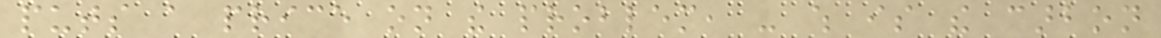puts a price on the problem, - which is the carbon
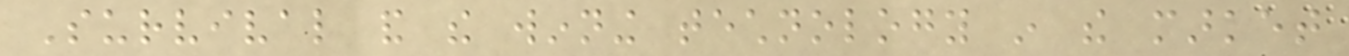Survival and the winning technology in the market
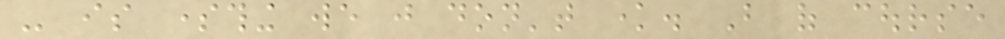- is something we just don't know. But of course
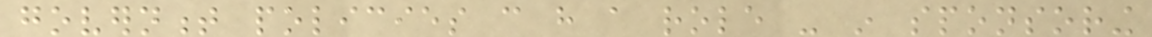government policies can have a role - in sponsoring
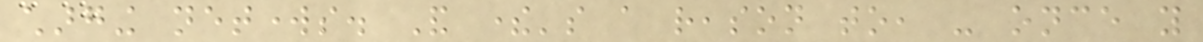charging networks. And there's a reason to, - once you
